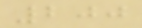200
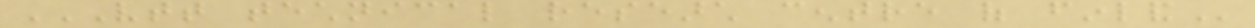VTT TECHNICAL RESEARCH CENTRE OF FINLAND
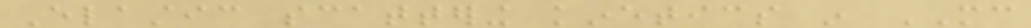Elastic scattering kinetics in MC
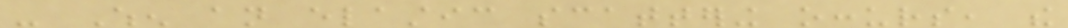- When an elastic scattering occurs, the
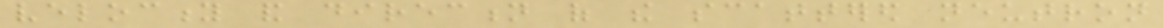velocity and direction of the scattered neutron
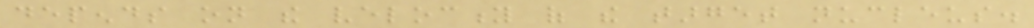depends on the velocity of the target nucleus.
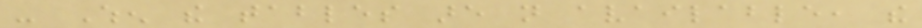- When the tables are not available, the
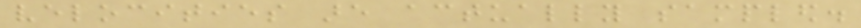velocities are actually sampled.
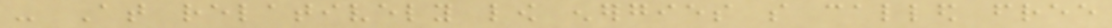- At relatively low energies so called free
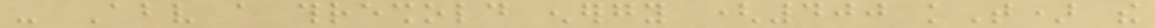- Above a threshold energy (400 kT) the
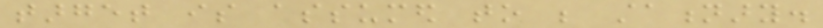target is assumed to be stationary.
